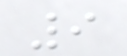9
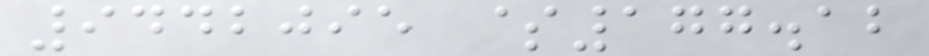9442095 $177.12
